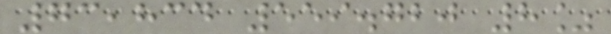73,834 559.720 8%
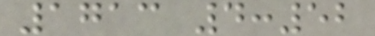1713 4:52
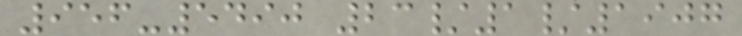956-5490 23/1/1907
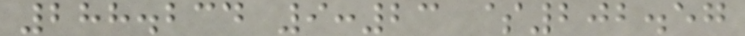288.234 9:23 $202.57
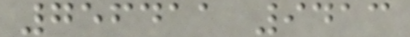756411 9413
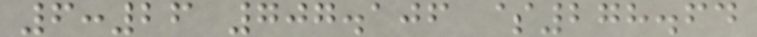6:26 707.106 $278.64
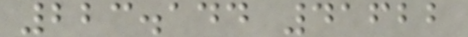223.144 41622
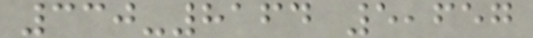330-8164 5,657
